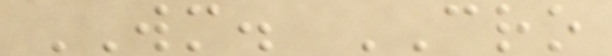WM. CRO
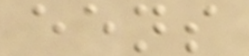eens
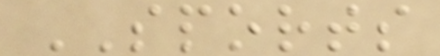SPORTS
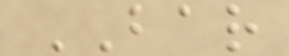BAR
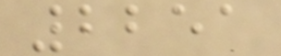2251
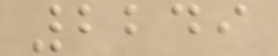2249
